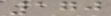170
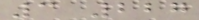3 227
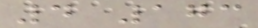4 173
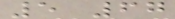5 67
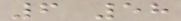6 58
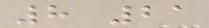8 21
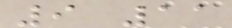9 11
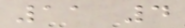11 4
